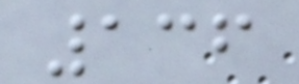136
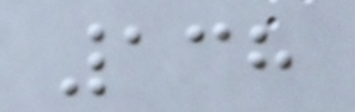138
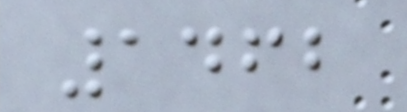1462
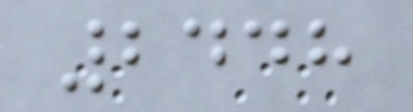2448
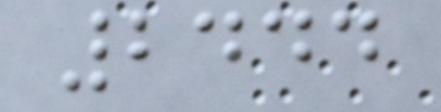2444
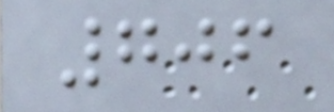706
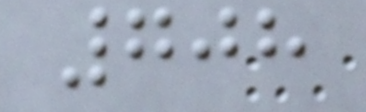708
